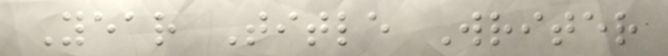Year Title Writer
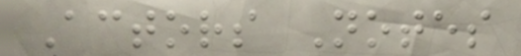Actors Notes
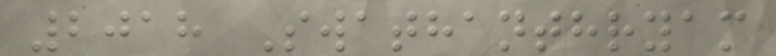2018 Swathanthryam
